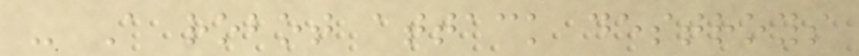- A robot attack destroys
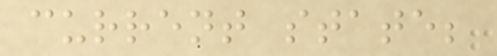current state;
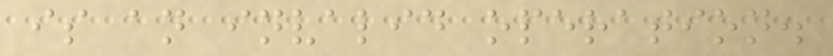is an invalid operation.
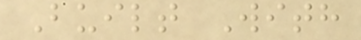Built With
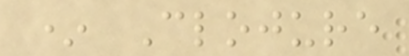* Clojure
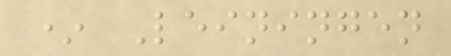* Leiningen
